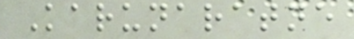Karunaratne
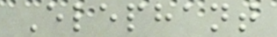Elephant
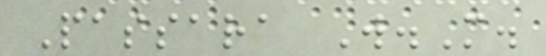Passara W.M.
